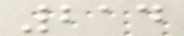214
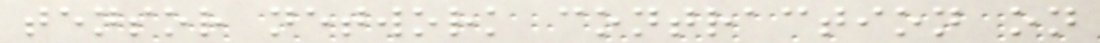tensor network contraction on
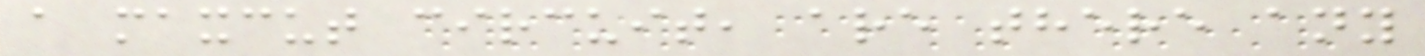a maxcut circuit, are there any
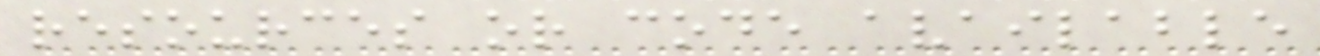resources or code available
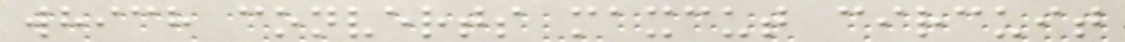which converts maxcut circuit
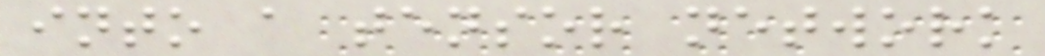into a tensor network
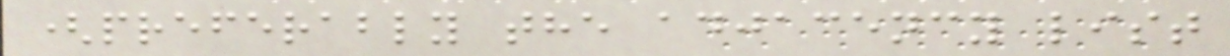(preferably the adjacency list
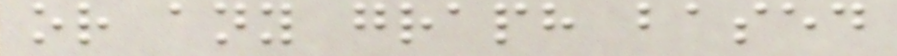or any graph based
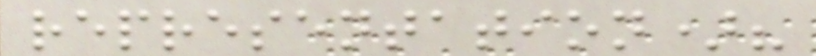representation)?
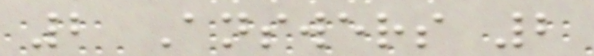2 Answers 2
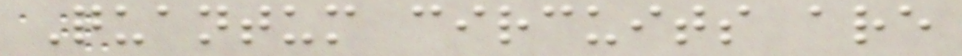Quantum circuits are
